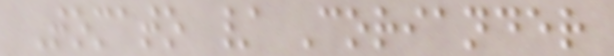Tomato / Coriander
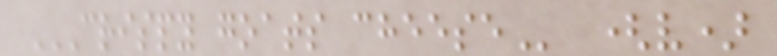CRISPY GOATS CHEESE (v)
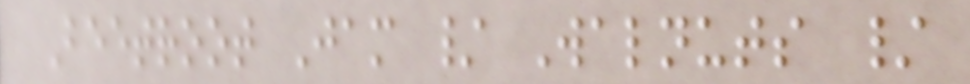Beetroot Jam / Walnuts /
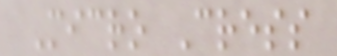Micro Cress
